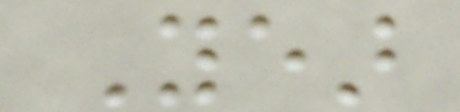Year
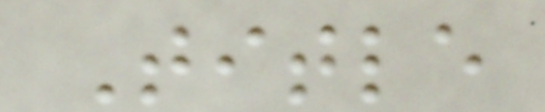Title
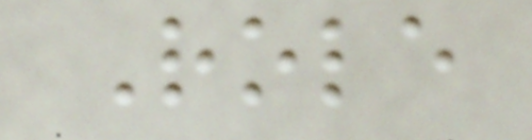Role
